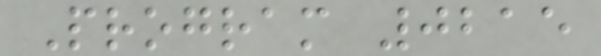Program 0215
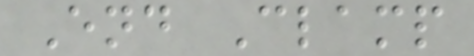End Clamp
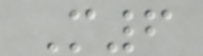M6
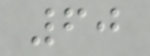60
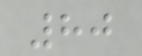80
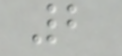2
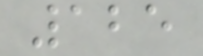125
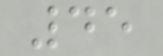45
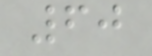60
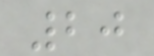20
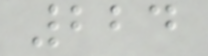224
